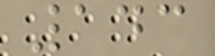143
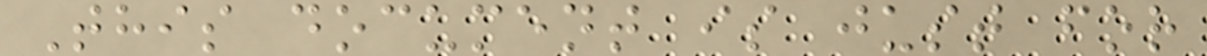This document is just for
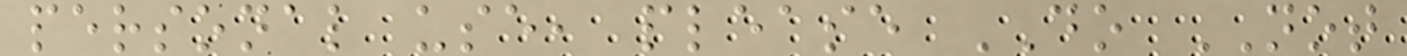personal use, please DO NOT
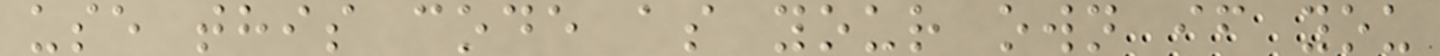use this code as your own if you
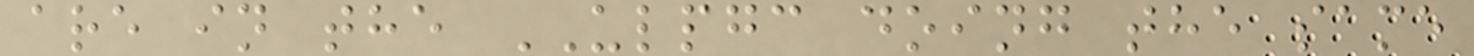are in the ULPGC doing the same
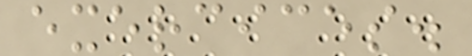exercices.
